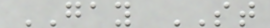GAY ST
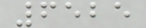6525
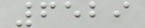6529
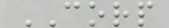CORP
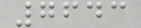7643
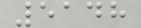5148
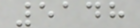5148
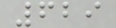629
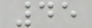45
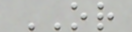OR
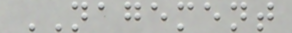NAGEMENT
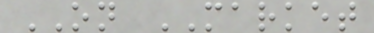ON MARKET
